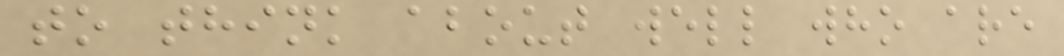to think about well who are
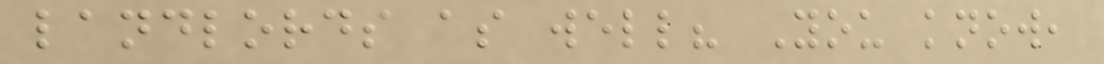landlords as well? You know,
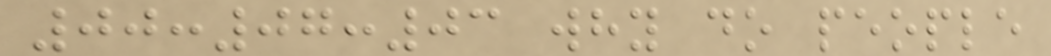00:07:03 why do people
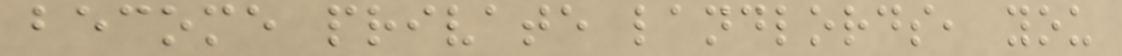become private landlords, you
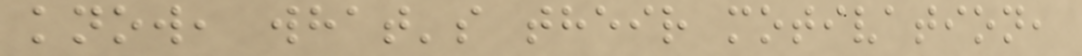know, what's their motivation,
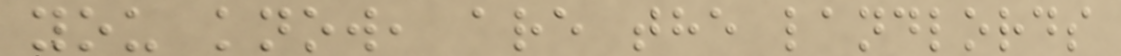you know, are the landlords
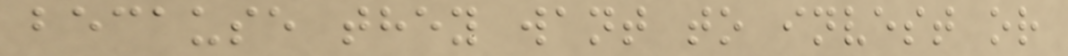because they want to invest or
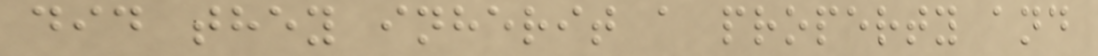did they inherit a property and
